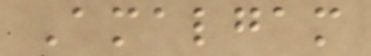Amalgam
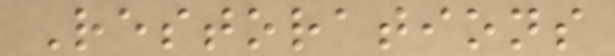Restorations
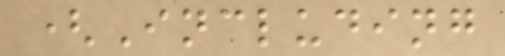(Including
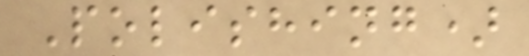Polishing)
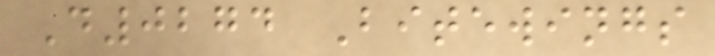D0274 Bitewings
